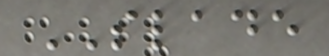SLADE
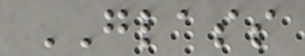GLASS
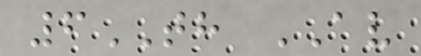6TH AV
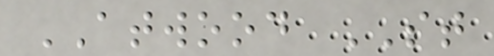ATWOOD ST
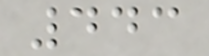443
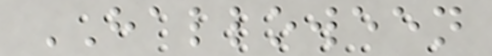HALLOWEEN
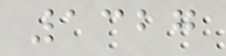1327
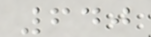640
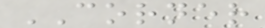CORNER
